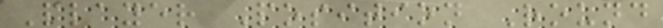Player Position Round
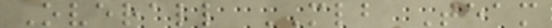Overall MLB Team
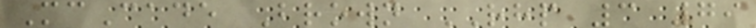McCade Brown RHP 3 79
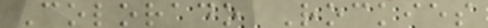Colorado Rockies
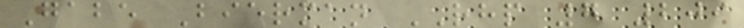Gabe Bierman RHP 7 209
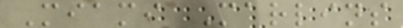Miami Marlins
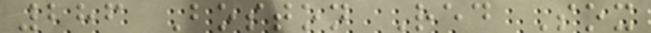286 Boston Red Sox
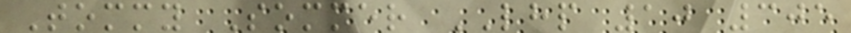Tommy Sommer LHP 10 305
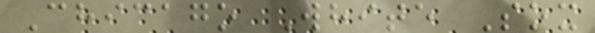Chicago White Sox
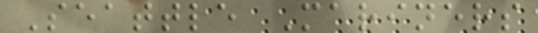Seattle Mariners
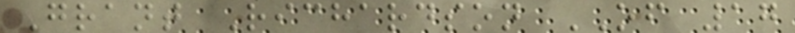Grant Richardson OF 17
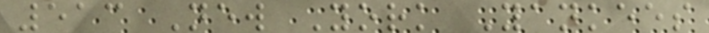513 New York Yankees
